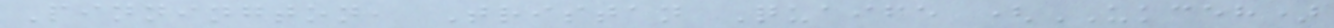Pinnington, Tristan Quaife (UKCEH)
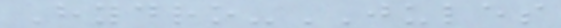Hydro-JULES
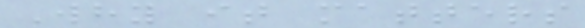Why it matters
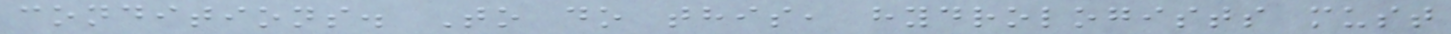conditions. To do this, hydrologists must
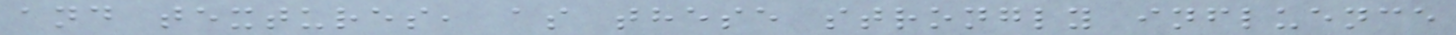and textures, as these strongly influence
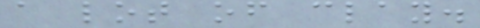a lot of clay.
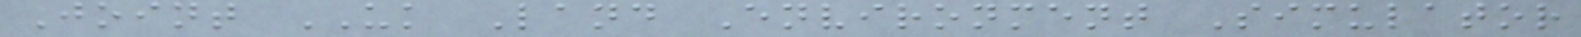Joint UK Land Environment Simulator
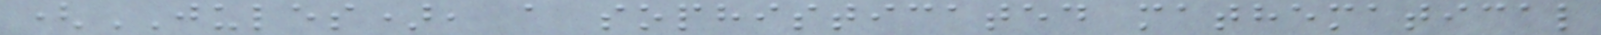(JULES), a sophisticated mathematical
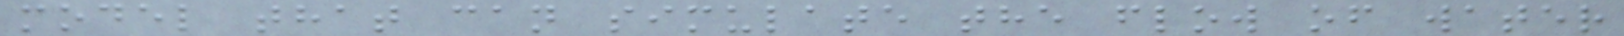model that can simulate the flow of water
